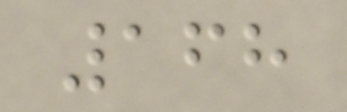168
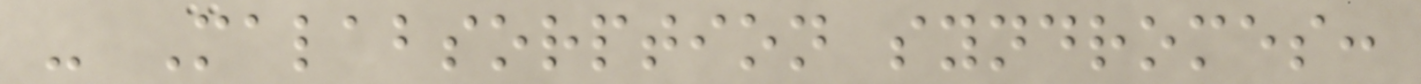- Malabsorption syndromes:
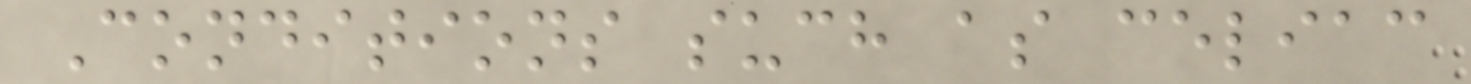Conditions such as celiac
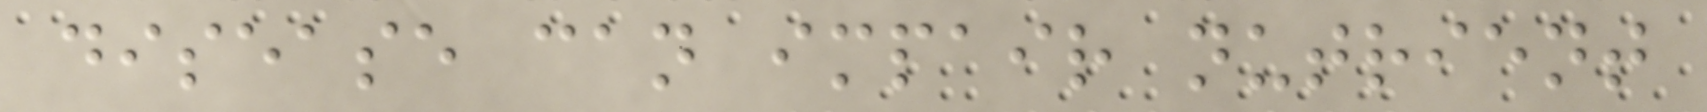disease can impair nutrient
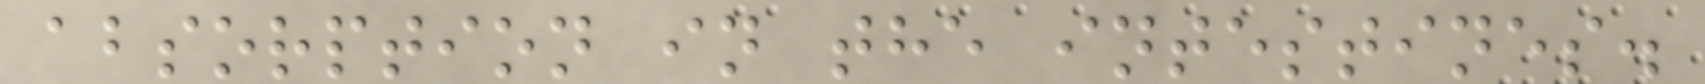absorption in the intestines.
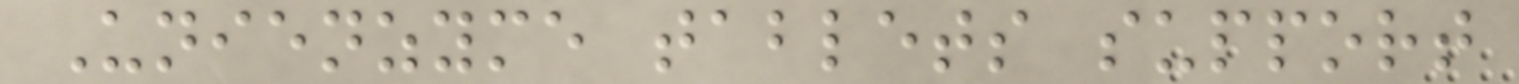Unienzyme tablets support
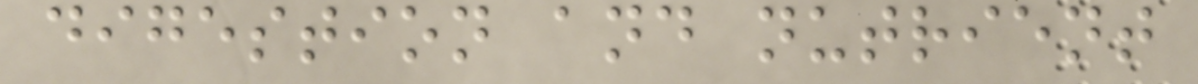digestion and nutrient
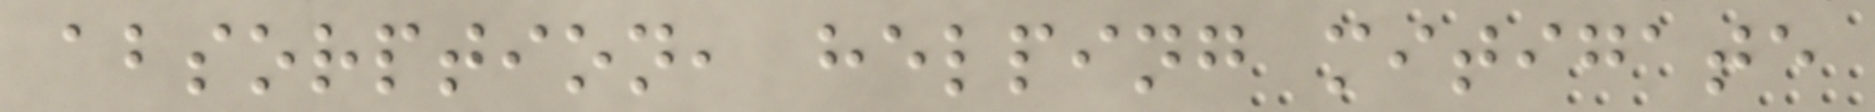absorption, helping mitigate
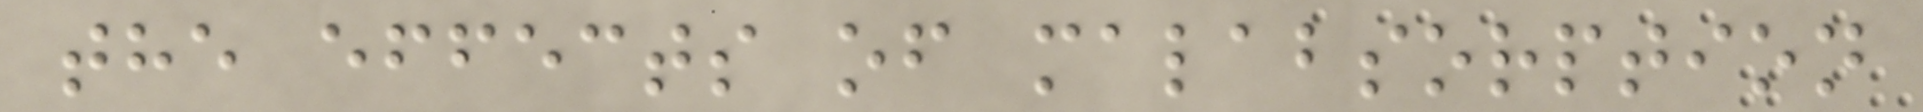the effects of malabsorption
